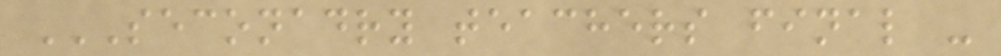SECONADRY TEACHERS FINAL -
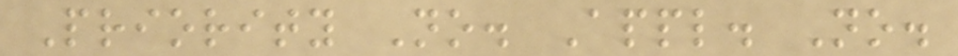Priority No. Appl. No.
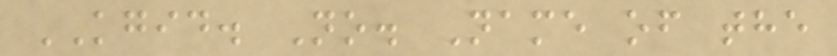KGID. No. Name of the
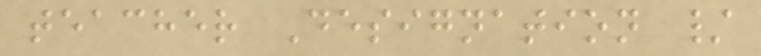teacher Designation /
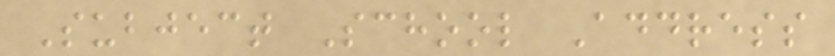Subject School Address
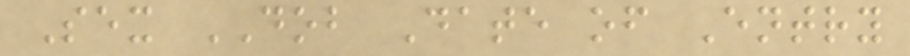Sex DOB Date of Entry
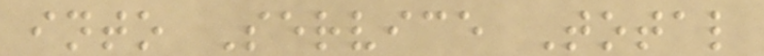into Service Total
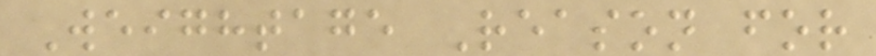Weightage Reason for
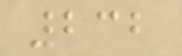232
